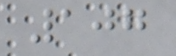107
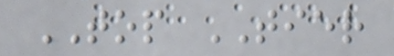TOP TIER
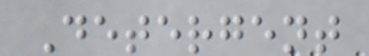Detergent
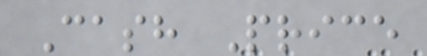Cash Price
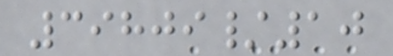39809/10
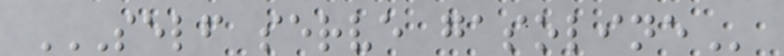SELF SERVE GASOLINE
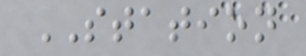STATION
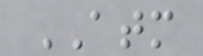ATM
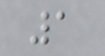1
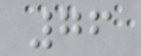76
